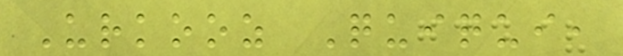Urkooz Quiqui,
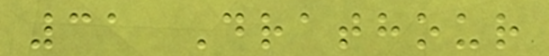31 Drathour
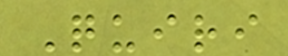Quiri
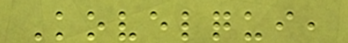Kovelqui,
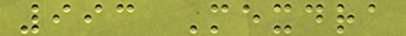993 Mexdra
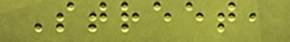Street,
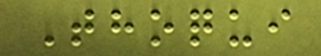Thoqui
